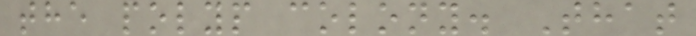the polyp colony. That
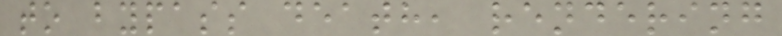to bypass death, rendering
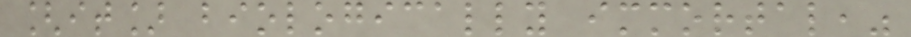[it] biologically immortal,"
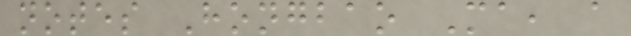notes Hongbao Ma, a
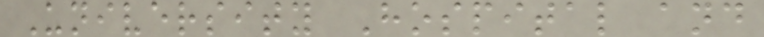University Hospital and
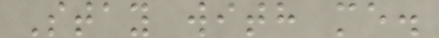Stay with me.
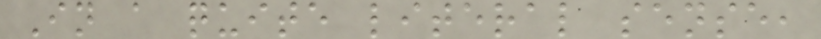In a quite literal sense,
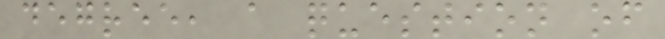degree, a question of
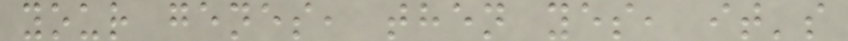your genes, then yes, it's
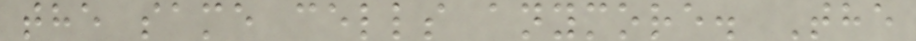the same cells anymore. The
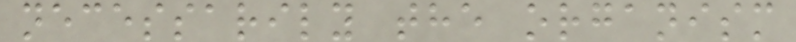necessarily the organism
